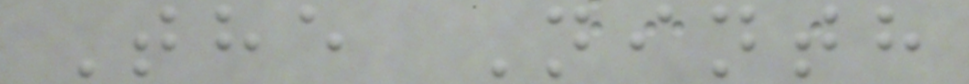The Ninth
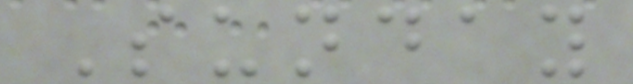Sunday
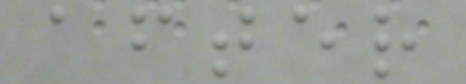after
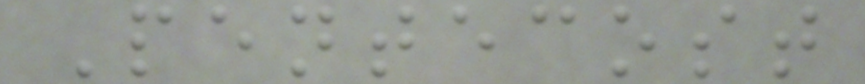Pentecost
